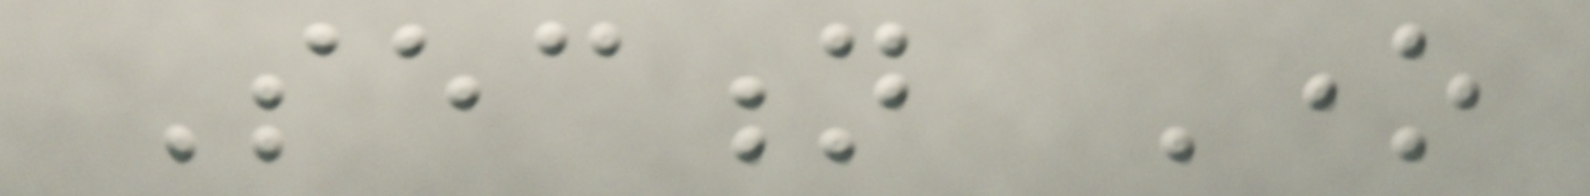Section One
